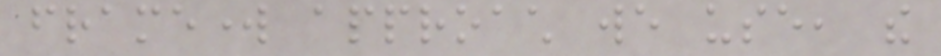framework approach we use, the
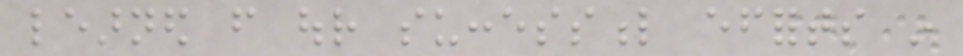learned from our successful efforts in
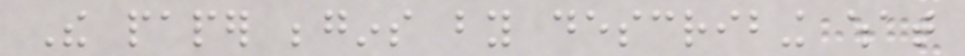The paper begins by describing what
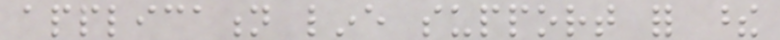application line support for these
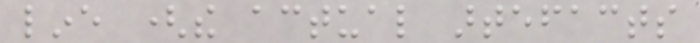line (the actual artefacts
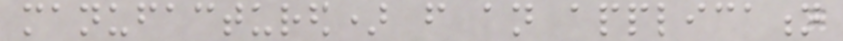manufactured) from an application
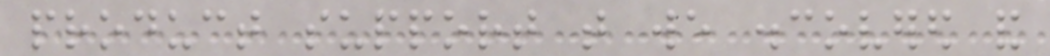product support that we discovered and
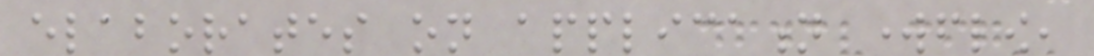elaborates on application workflow,
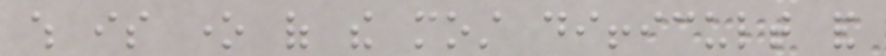which is one of the most difficult and
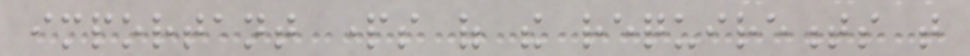important parts of the requirements that
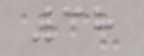38
